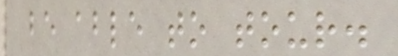be able to tour.
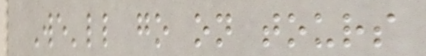We'll go on tours
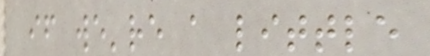if we're a little
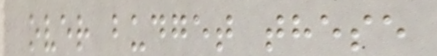over budget these
